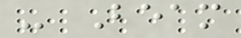- Beam
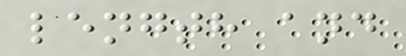length and
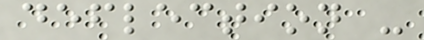deflection -
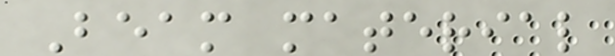Beam material
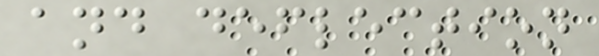and deflection
